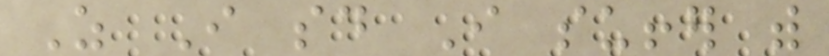As I said I suffer with
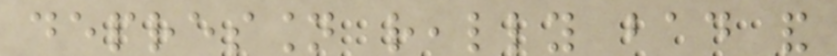depression really bad and
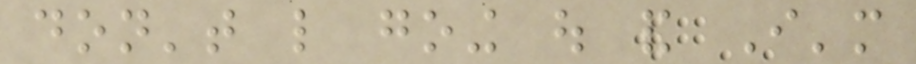don't like going out and I'm
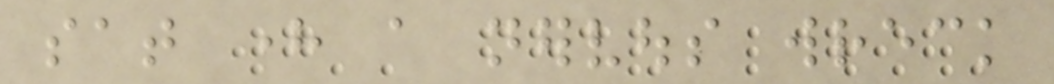sat here a nervous wreck
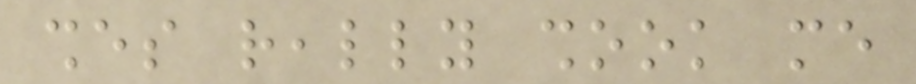shes really shook me
